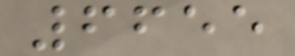6655
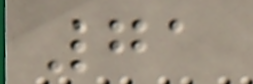71
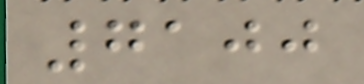7100
